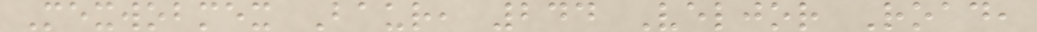Mexwobmex Baur, 244 Veljor Road,
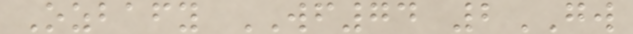Ozbafy WF74 2GW
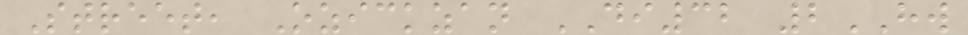Street, Ozickzan DI32 2HW
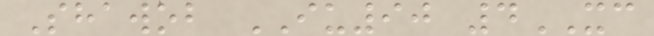Shawob IU90 4XC
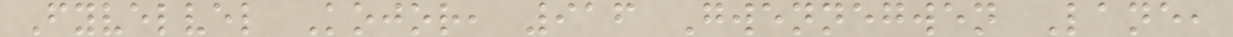Fyvelvel Kojor, 916 Gwennegwen Lane,
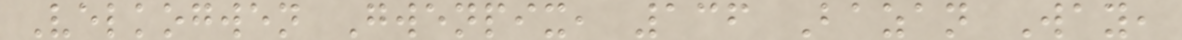Velkogwen Gwenpix, 136 Bazan Way,
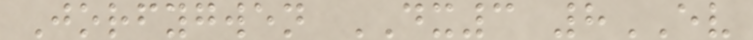Jorfygwen DX3 8EV
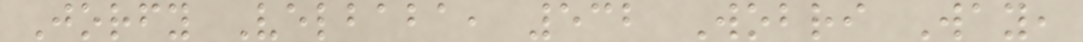Jorfy Velbaba, 532 Wobri Way,
